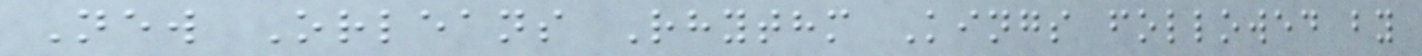New Orleans Rhythm Kings followed by
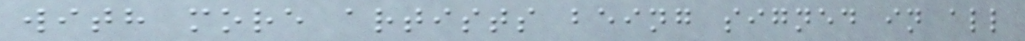with more artists being signed in all
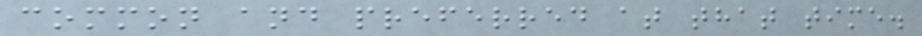common and preferred at that time.
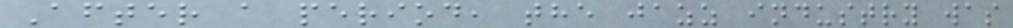After a period, the jazz industry was
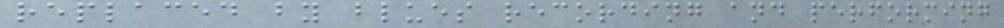replaced by blues recording and performing
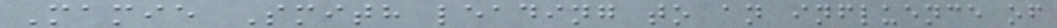Mamie Smith leading to an influence of
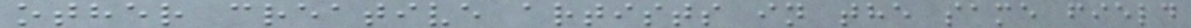other creative artists in the same field
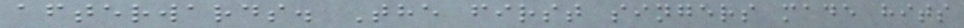afterwards. The first singers made hits
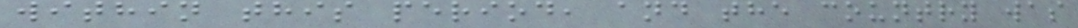within this period, and the country was
